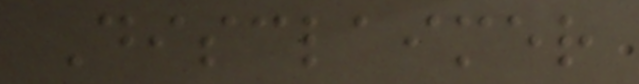Disclaimer
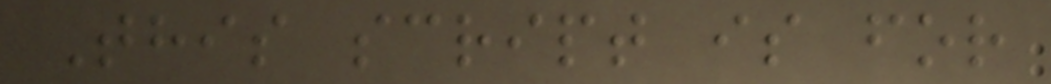This script is for
